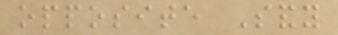opposite Sandy
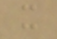it
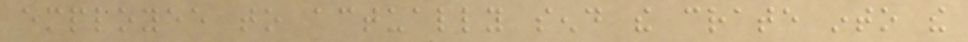employee to actually send the crate into the
